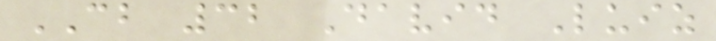CB 32 David Luiz
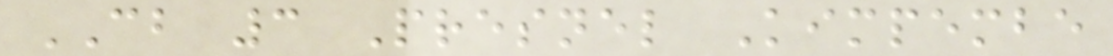CB 3 Presnel Kimpembe
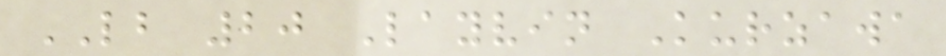LB 20 Layvin Kurzawa
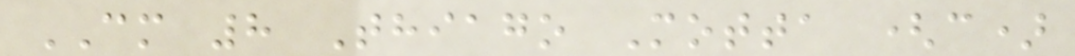CM 8 Thiago Motta (c)
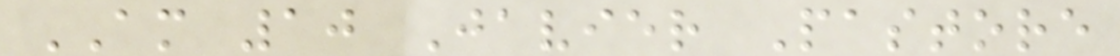AM 10 Javier Pastore
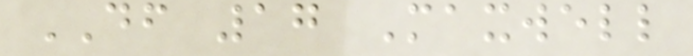DF 17 Maxwell
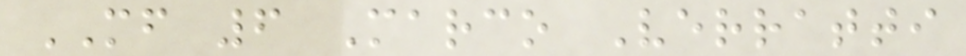MF 6 Marco Verratti
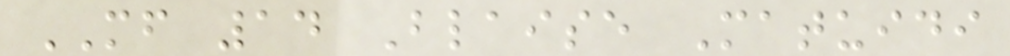MF 14 Blaise Matuidi
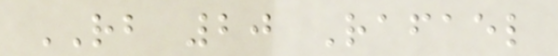RB 20 Rafael
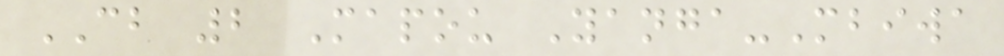CB 2 Mapou Yanga-Mbiwa
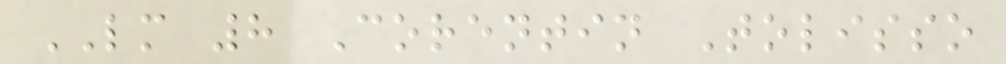LM 8 Corentin Tolisso
